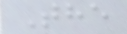The
